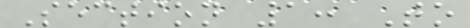Section 1: To
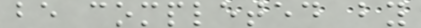be completed by
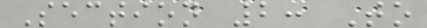Section 2: To
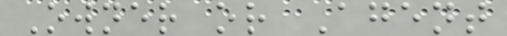Owner or Agent
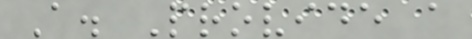A. Provide a
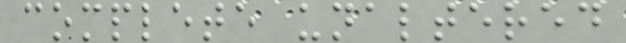complete unaltered
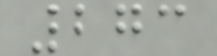273
